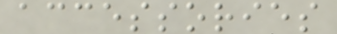accessories
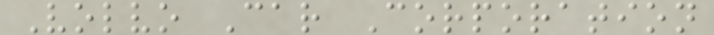Volvo Car Corporation
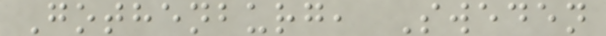Gothenburg, Sweden
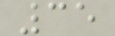35
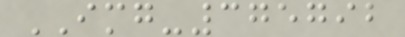IMG-375792
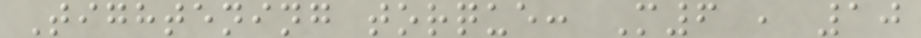Tightening torque: M6 , 10
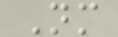Nm
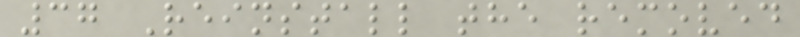37 Reinstall the removed
